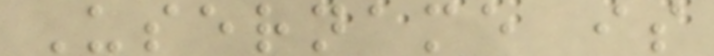Username is
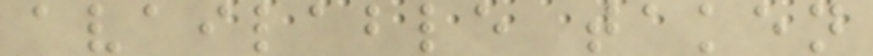available taken
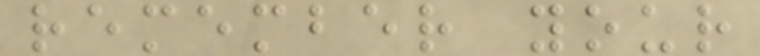remember your
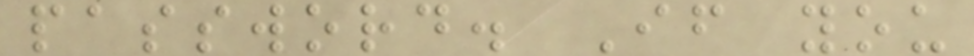password. If you
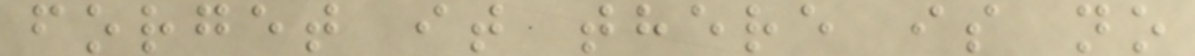forget it there is no
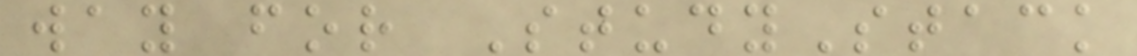way for StudyStack
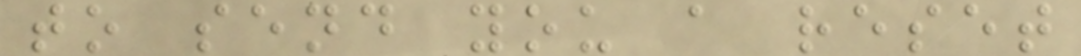to send you a reset
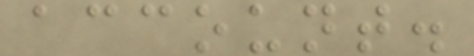account.
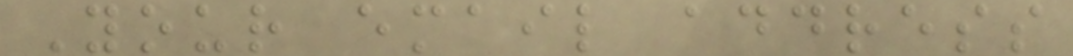Your email address
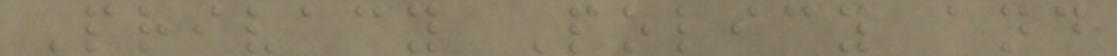Privacy Policy and
